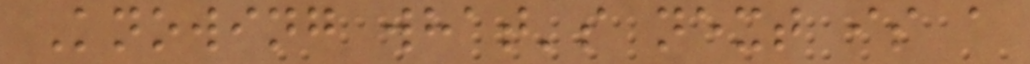Knowing what's next is a
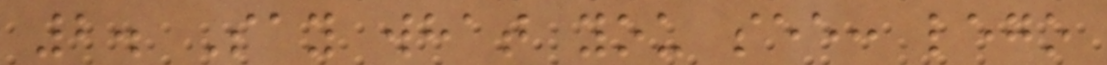2. Say what you see: lego
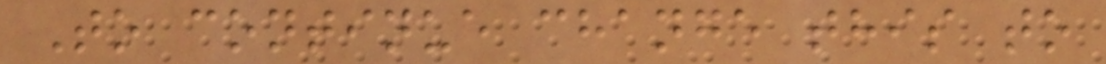To continue change this to
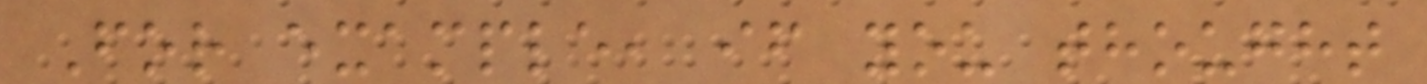For example, if you thought
